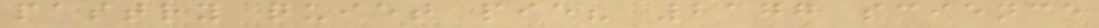pastry quiet pie? 2177 science
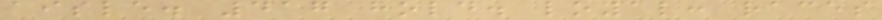aisle. 417 hold. loyal: races
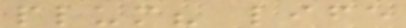plum? life
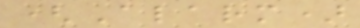(Alarm)
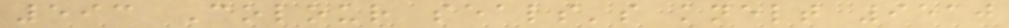593 Colour seals's knelt 9510
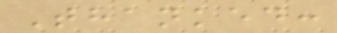Thanked:
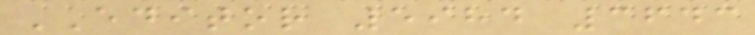EDITOR 5984 3643
